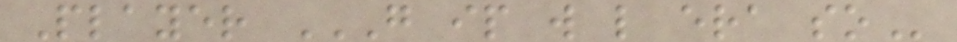Player G IP W L ERA SO
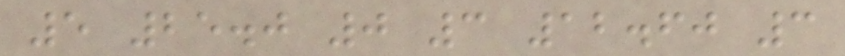5 25.0 0 3 12.60 3
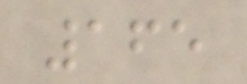165
